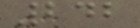242
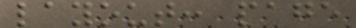layout: page
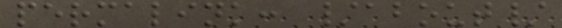permalink: /about/
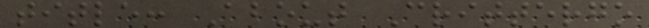title: About Crittergo
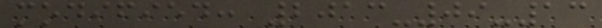modified: 2013-09-13
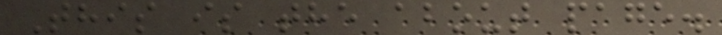This is the about page.
